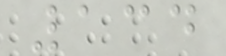134
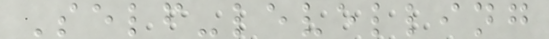Self-levelling
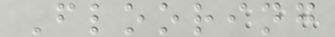Flooring
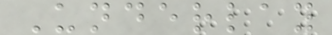Underlay
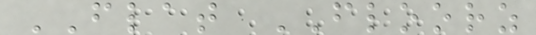FLAT FLOORZ
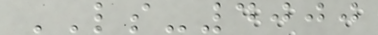LS-4000
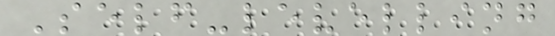Self-levelling
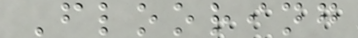Flooring
